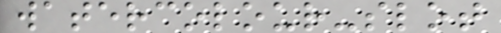watercolour-slot
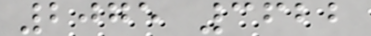2075 3622
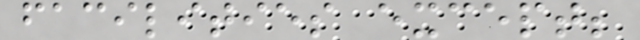facilities except;
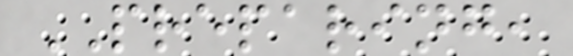PREPARING,
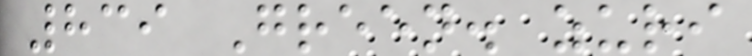839 Green. zuri
